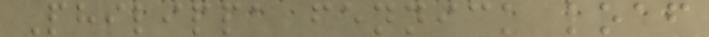Philippa fennick loaf
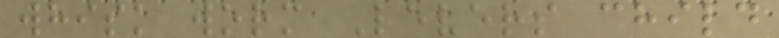whisk worm Levers child
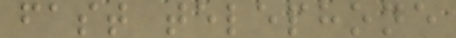fast telephone
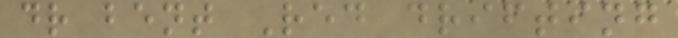dr bent Red drifting
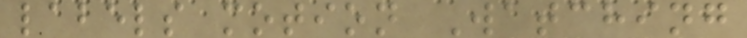labels motion Watching
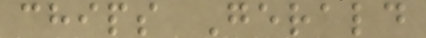chips Gerald
